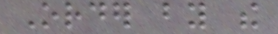Order by the
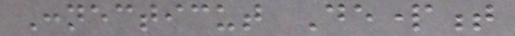Connecticut Department
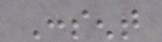Consent
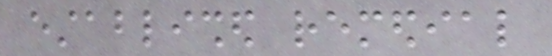established remedial
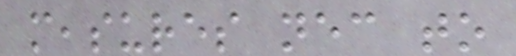measures necessary to
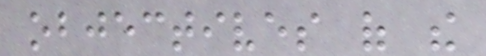objectives of the
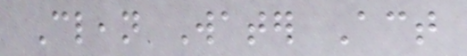Clean Water Act
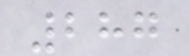287
